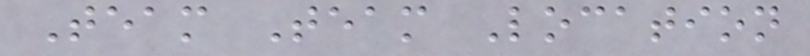Team Team Location
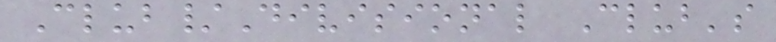Club/Divisional Club's
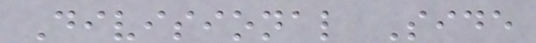Divisional Side
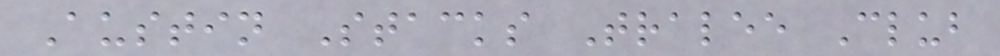Austin Stacks Tralee Club
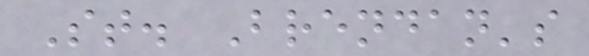St. Brendan's
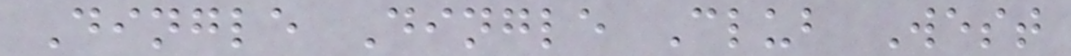Dingle Dingle Club West
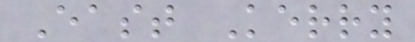East Kerry
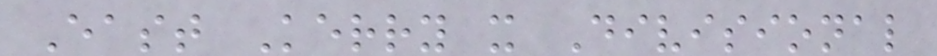East Kerry x Divisional
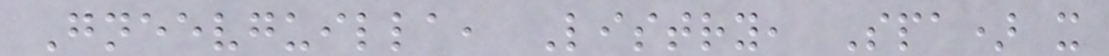Gneevguilla, Listry, Spa) x
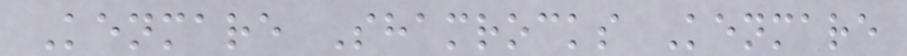Kenmare Shamrocks Kenmare
